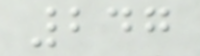247
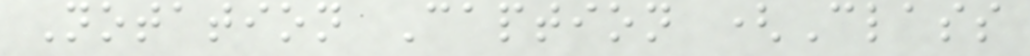Notation Caption (Class
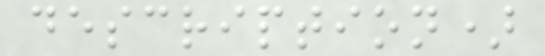description)
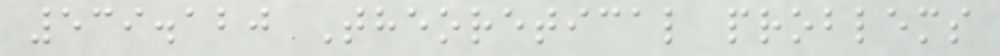539.120 Theoretical problems
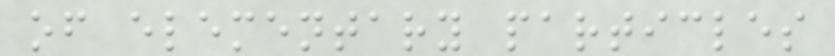of elementary particles
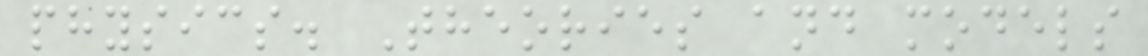physics. Theories and models
